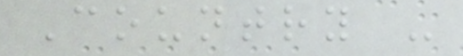Country -
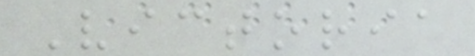Victoria
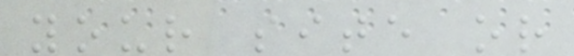your site or
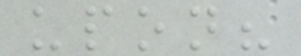upon?
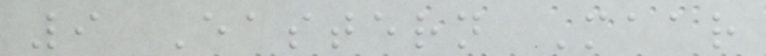9 Eastern Maar
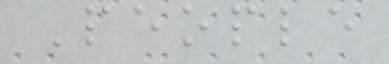People
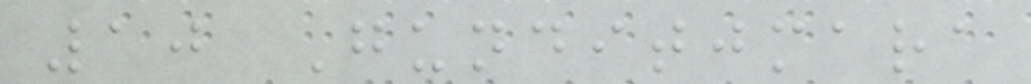10 Gunditjmara
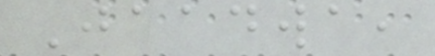Jaadwa,
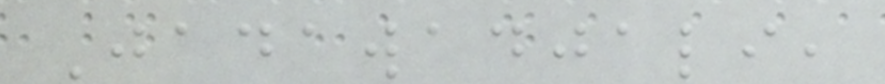Jadawadjali,
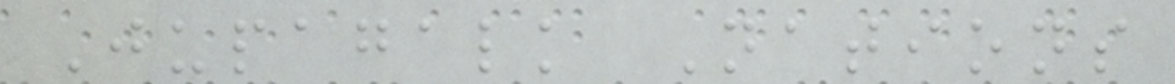Jupagalk Nations
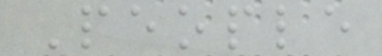People
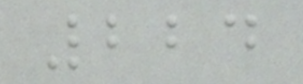224
